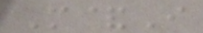M&I
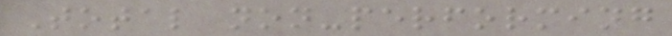Total non-performing
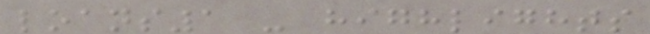loans1 - highlights
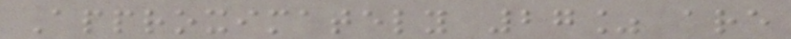Approximately 27% are
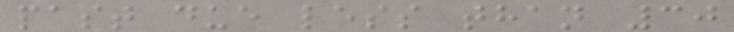past due less than 30
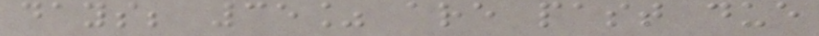days; 35% are past due
